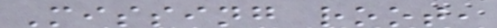Missing root,
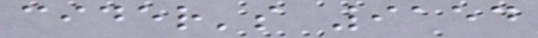cider's 9154
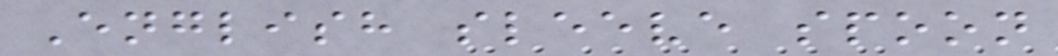English sleeve spoon
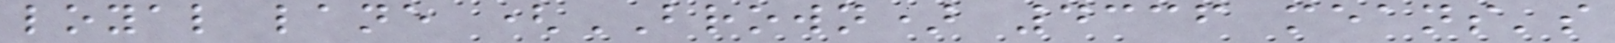loyal lane (BROWN) 4336 means's
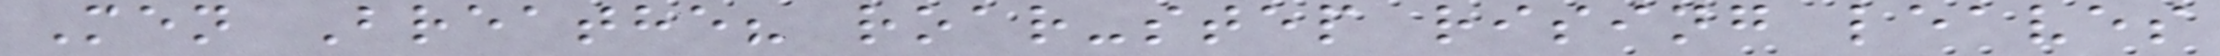Men Breathe? roar-step rising leaves
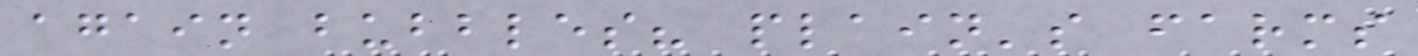again bubbles? plain's farms
